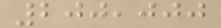200,000
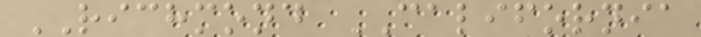RICHMOND CALIFORNIA
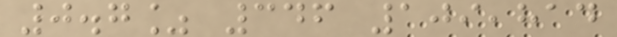0.7% 346 109,814
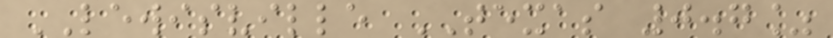LEWISVILLE TEXAS 0.7%
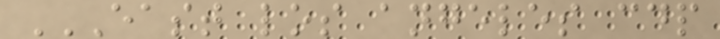EAST LOS ANGELES CDP
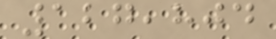127,804
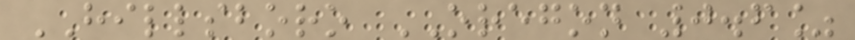HILLSBORO OREGON 0.6%
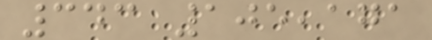343 105,171
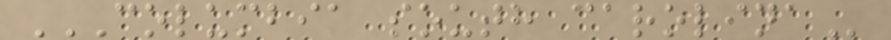COLUMBIA SOUTH CAROLINA
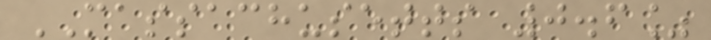MASSACHUSETTS 0.6%
